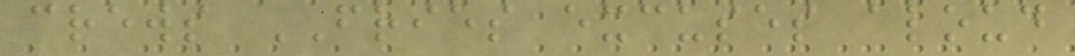crews FRIES excuses aloud
